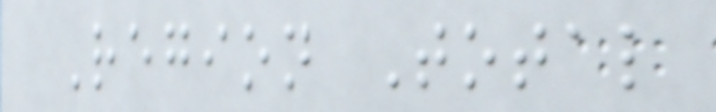Region Total
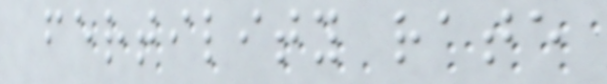fertility rate
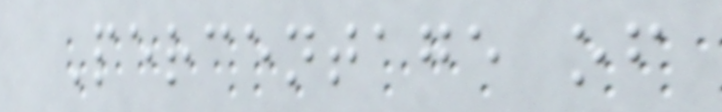Percentage of
